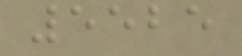5525
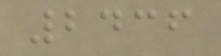2436
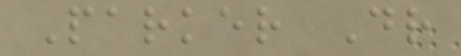Parker Dr
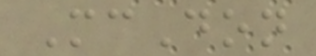McDon
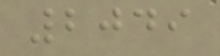2049
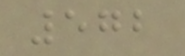572
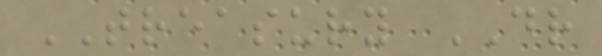TREASURY DR
